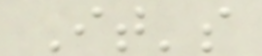It's
